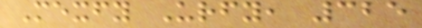Mexfy Urfy, 325
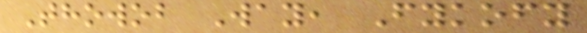Thowob Way, Fykofy
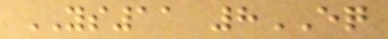YS11 8EQ
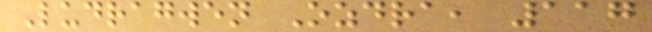Ludragwen Ozdra, 117
